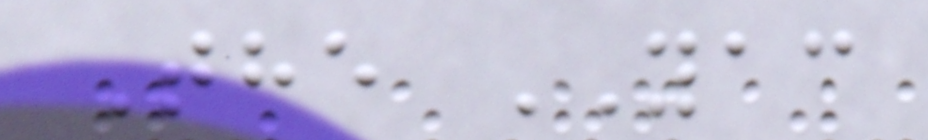The YAC
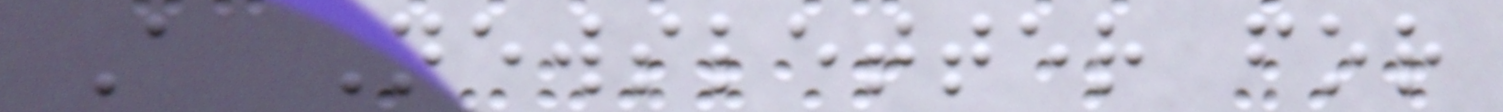A Newsletter for
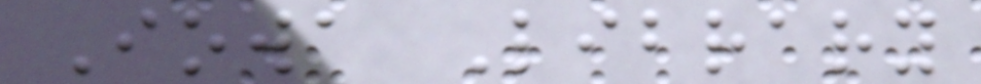Iowa Library
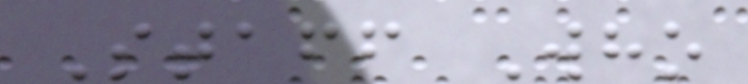Staff Who
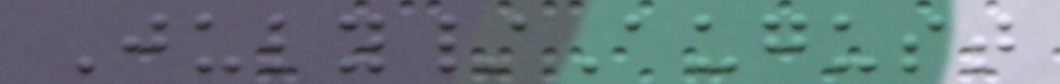July/August
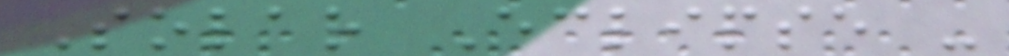Solar Eclipse -
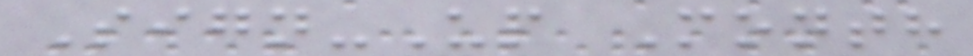Sign-Up Month
